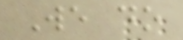We do
